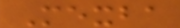Mexba
